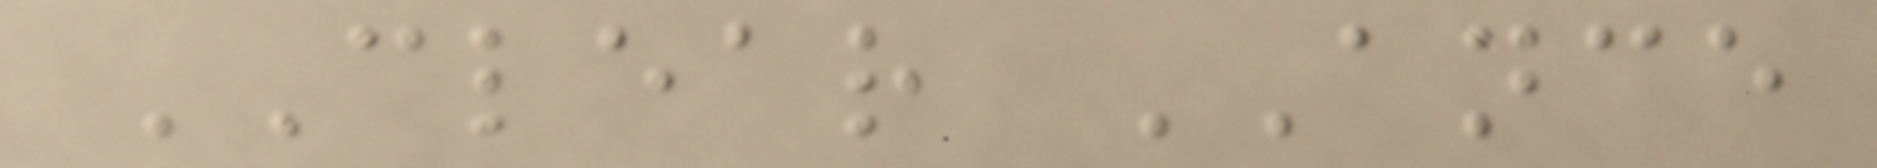CLEAR ANCE
